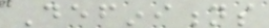Definitions
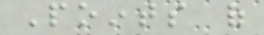Points of
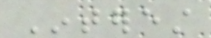Interest
